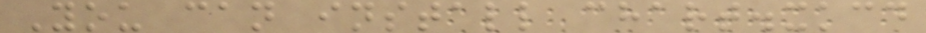You can install chart.xkcd
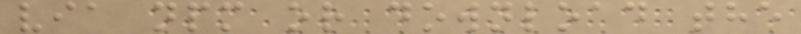via npm or download the
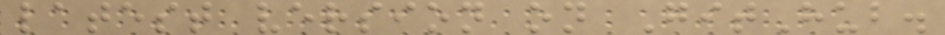latest version on GitHub.
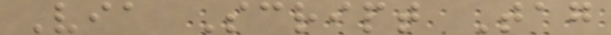Via Script Tag
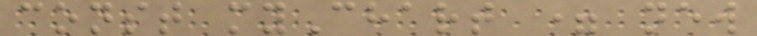const myChart = new
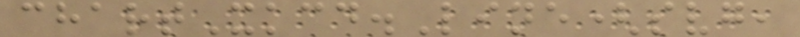chartXkcd.Line(svg,
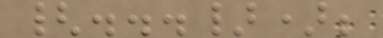{...});
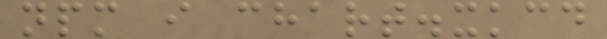npm i chart.xkcd
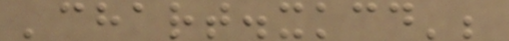'chart.xkcd';
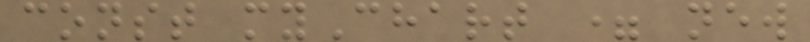const myChart = new
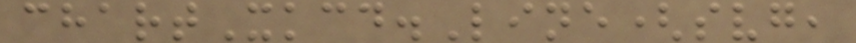chartXkcd.Line(svg,
